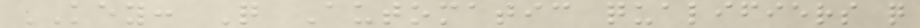KEY: Q Automatic qualifiers q
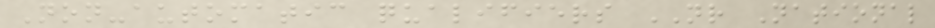Non-automatic qualifiers NR National
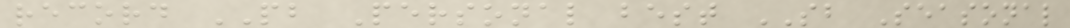record PB Personal best SB Seasonal
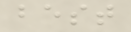best
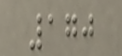170
